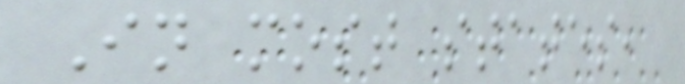In most states,
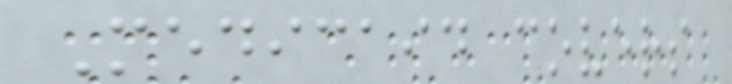Medicaid covers
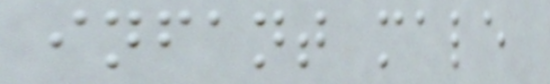infant male
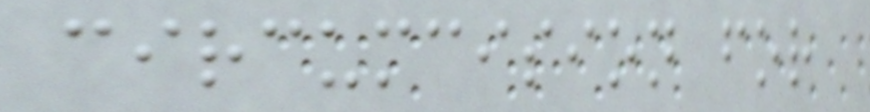circumcision for
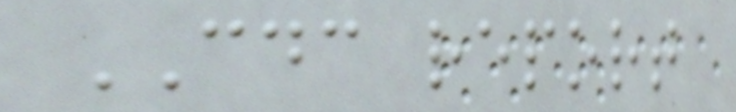CDC report
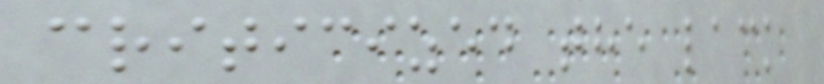criticized the lack
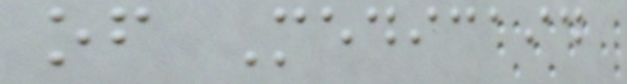of Medicaid
